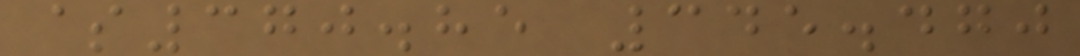$370.85 345.470
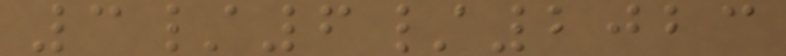3/6/2023
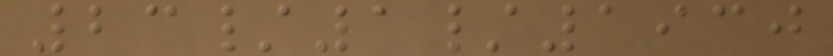23/1/1930
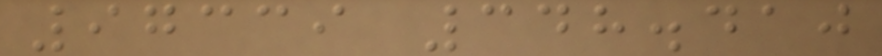97339 348.410
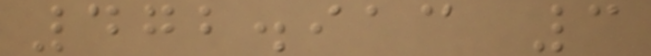472.913 3
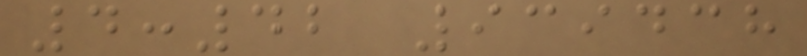4:42 939438
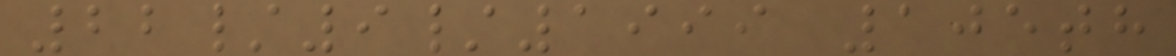22/9/1999 105th
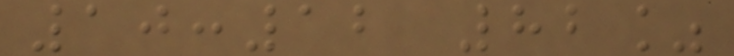10:12 82%
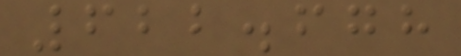622.678
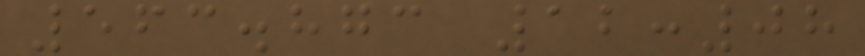563.873 12:08
